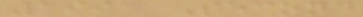1991 Second
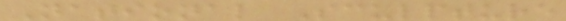National Sculpture
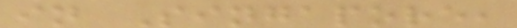in Singapore,
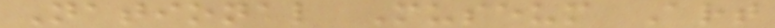National Museum Art
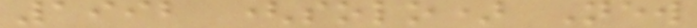1992 (solo) New
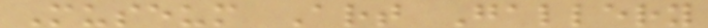Museum Art Gallery
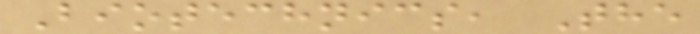Biotechnics, The
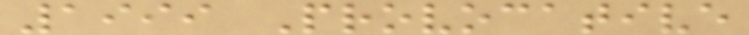1999 Provocative
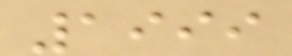1999
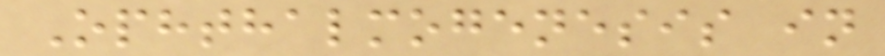Ophthalmogenesis in
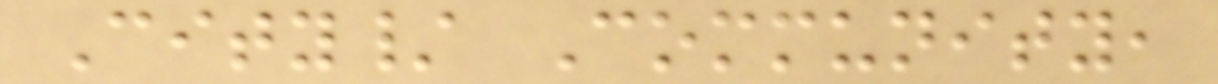City/ Community,
